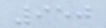950
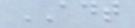ADT
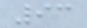93
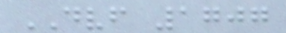DVF 1707
